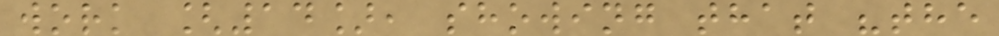work [14], showing that "the
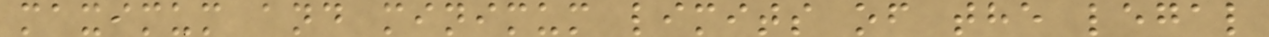maximum and minimum limits of the legal
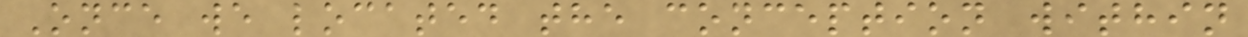Once we located the conception within
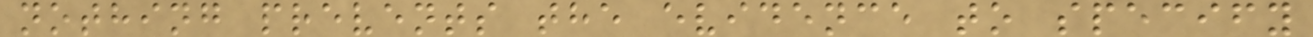nothing prevents the evidence to specify
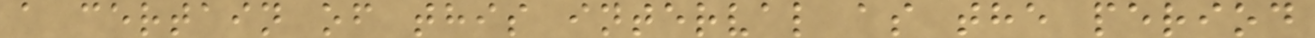a certain of this interval as the period
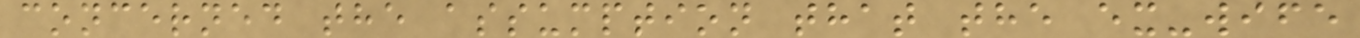concerned the assumption that the ex-wife
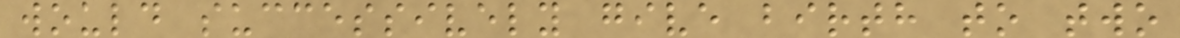would successively give birth to two
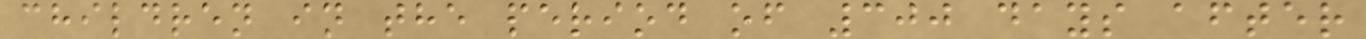children in the period of 300 days after
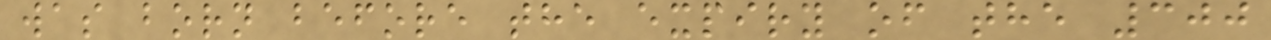was born before the expiry of the 300
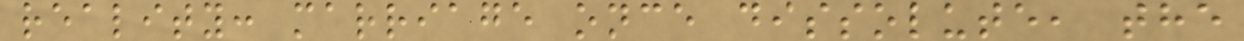reality: marriage once dissolute, the
